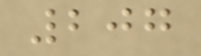207
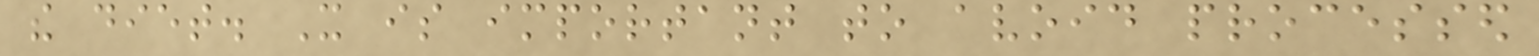the diet. It is important to avoid processed
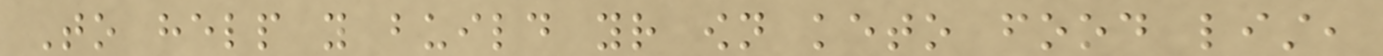To help you build your own keto food list,
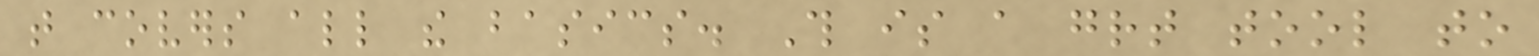that covers all the basics. This is a great tool to
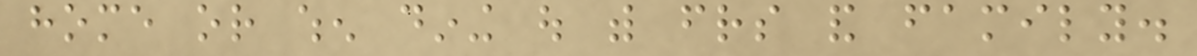home or when dining out with friends and family.
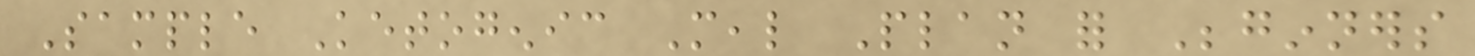Sample Ketogenic Meal Plan for Beginners
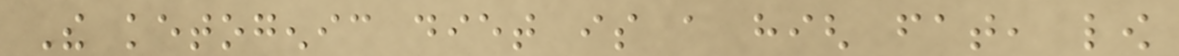The ketogenic diet is a high fat, low
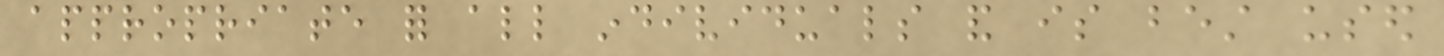appropriate for all individuals and is best used
